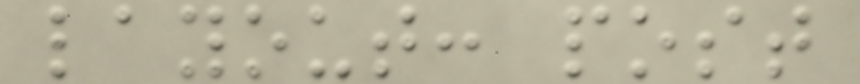layout: post
